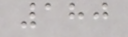180
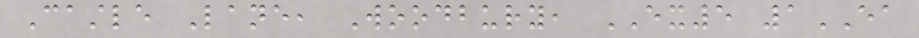Castle Lane, Woodbury, EX5 1EA
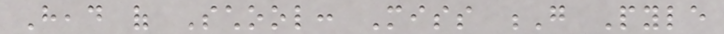Head of School: Miss G Pyle
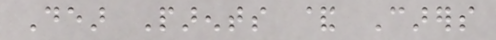Dear Parents & Carers
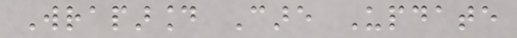Wraparound Care Update
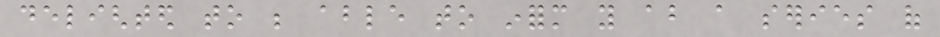delighted to be able to inform you about a series of
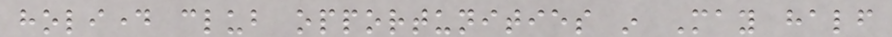holiday club opportunities in May half
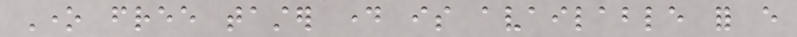One free taster day is available for every
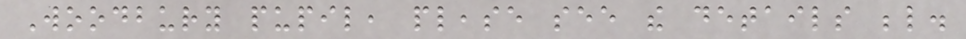Woodbury pupil, please see the details below.
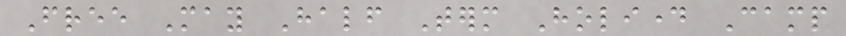Free May Half Term Holiday Camp
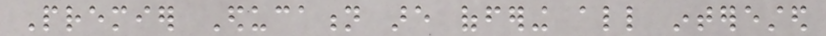Premier Education are offering all interested
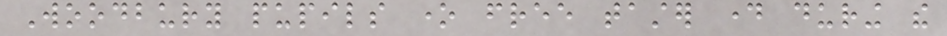Woodbury pupils one free taster day during the
